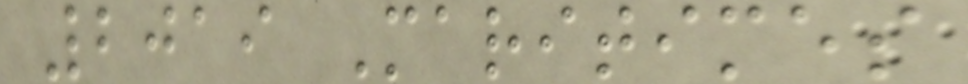2019 Maritimes
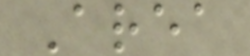Area
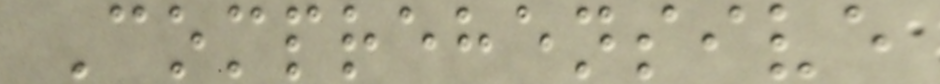Comprehensive
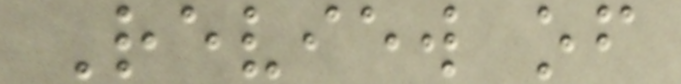Review of
